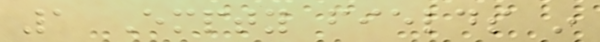1 Empty fields in
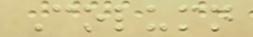Column
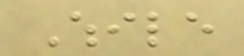While
